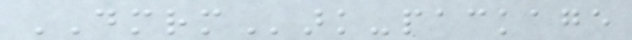DMRMark-package
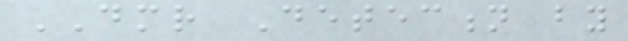DMR Detection by
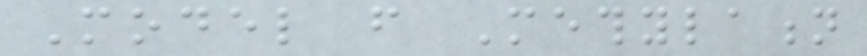Model from Methylation
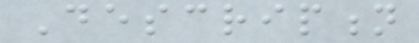Description
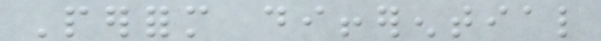Perform differential
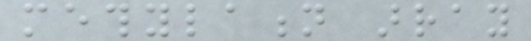methylation array
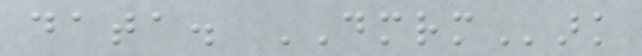data. DMRMark
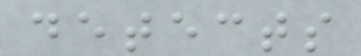detects
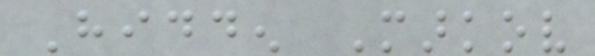Hidden Markov
